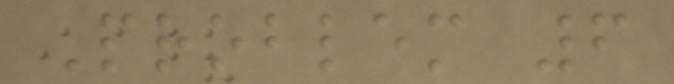Problem 6
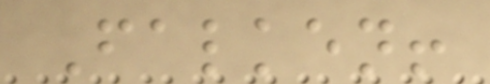Falken!
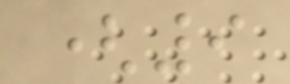(9
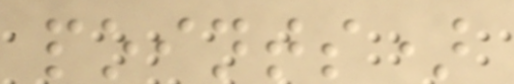points)
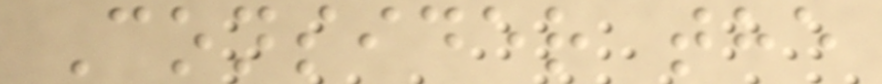Consider the
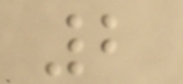2
